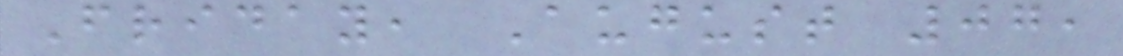Friday, August 07,
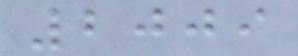2009
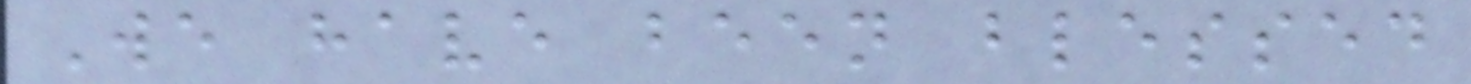We have been blessed
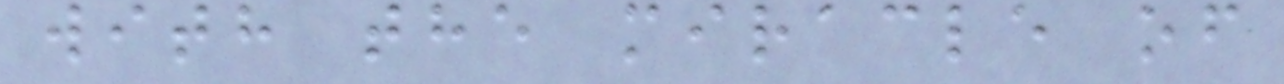with the miracle of
